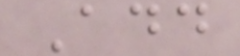Add
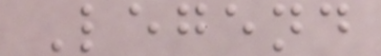Legend
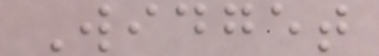Widget
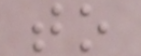to
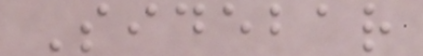Sidebar
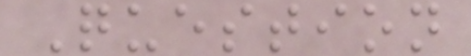Question
